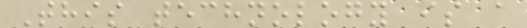This technology is a
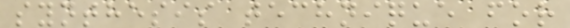synthesis technique for
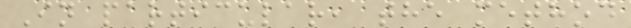In particular, the method
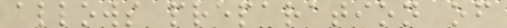allows preparation of
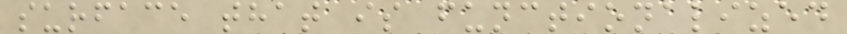surface that is functionalized
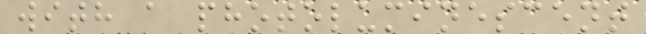with a photoluminescent
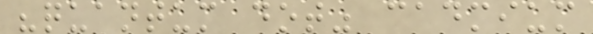"quantum dot" cadmium
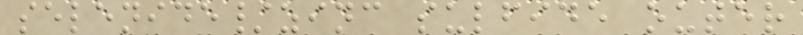selenide/zinc sulfide outer
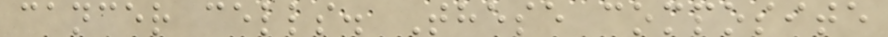cancer cells. These composite
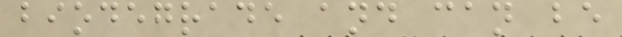biodegrade and can be
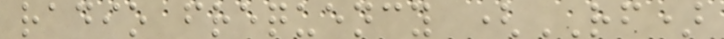radio frequency (RF)
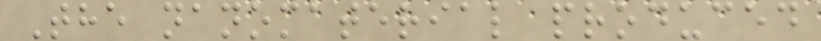The nanomaterial produced
